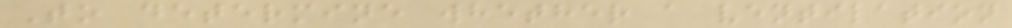To determine whether a ventilation
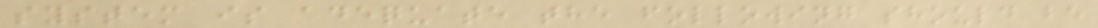system is adequate the following should be
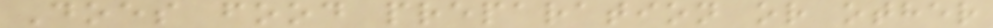Does food preparation or other
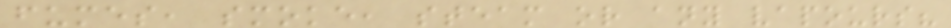fumes, smoke, steam or any vapours?
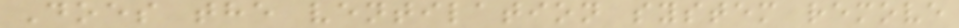Does the ventilation system remove
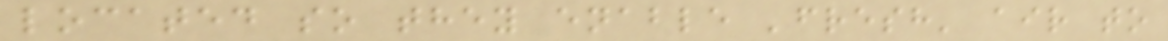located so they enable 'fresh' air to
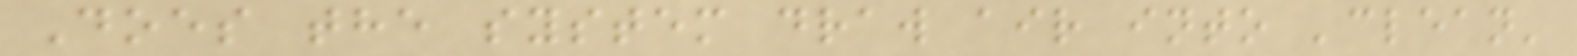Does the system draw air into 'clean'
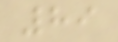89
